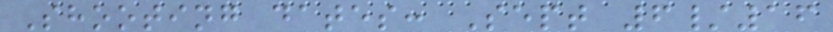Shooting dates: Sept 6/16
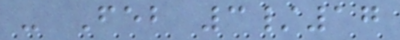- Feb 3/17
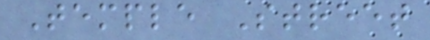Temple Street
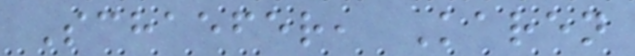Schaefer, Karen
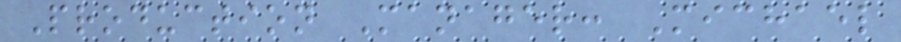Production Manager: Michael
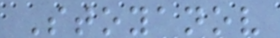Stoyanov
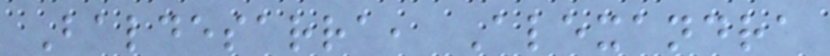Baldesarra, Alexandra
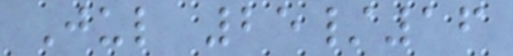Jul 25/16
